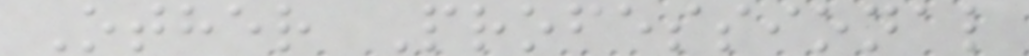Other Professional
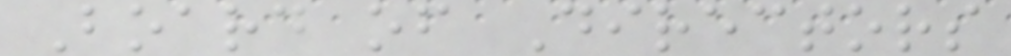Board of Directors
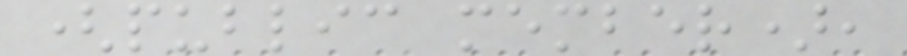(public member),
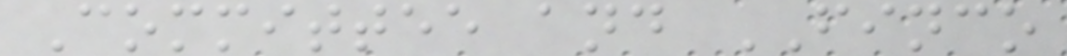Committee and FINCO
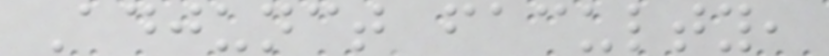Adjunct faculty,
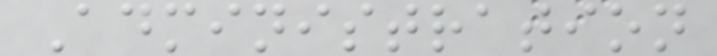Administration
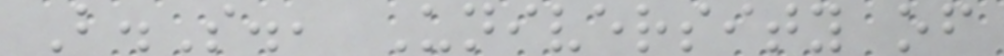B.S., University of
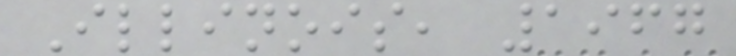Illinois, 1967
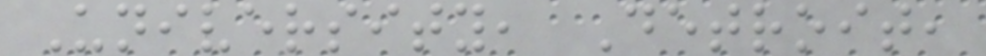University, Detroit,
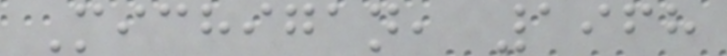Michigan, 1968
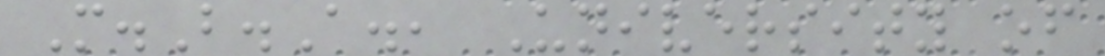M.B.A., University of
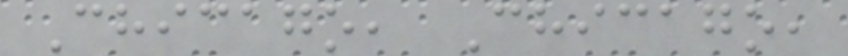Chicago, Chicago,
